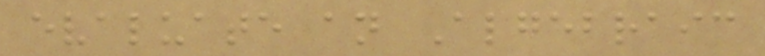evaluate an Algebraic
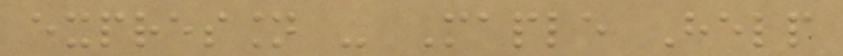expression - Maple Help
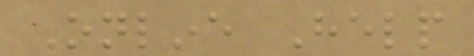Online Help
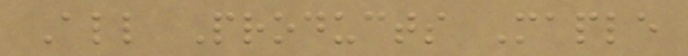All Products Maple
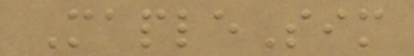MapleSim
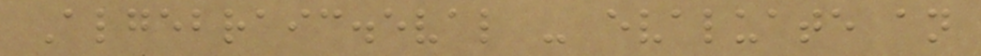Algebraic.eval - evaluate an
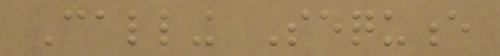Calling Sequence
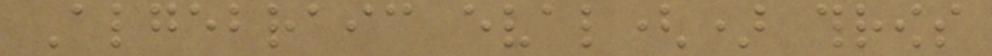Algebraic eval() throws
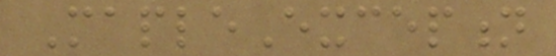MapleException
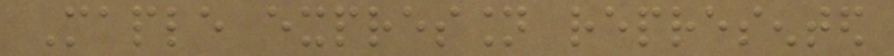Maple expression represented
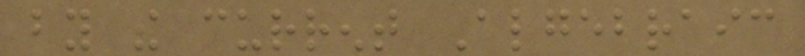by the current Algebraic
